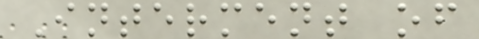Interment of
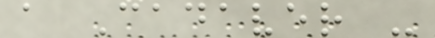a Cadaver -
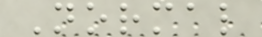Normal
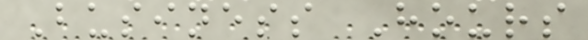Business Hours
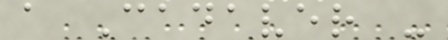a Cadaver -
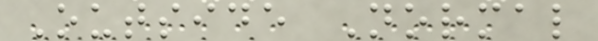Outside Normal
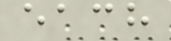each
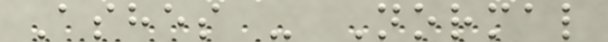Ashes - Normal
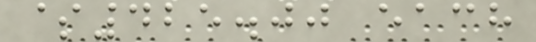$425.00 each
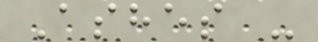Ashes -
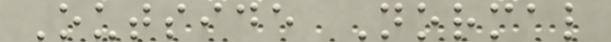Outside Normal
